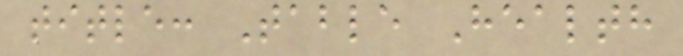title: Table Health
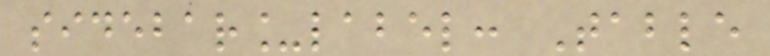sidebar_label: Table
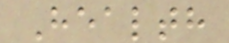Health
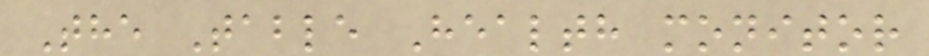The Table Health monitor
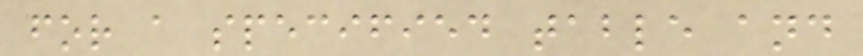for a specified table and
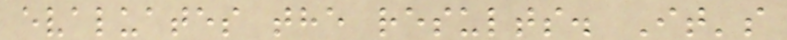evaluates the results. It's
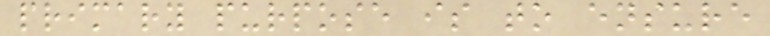primary purpose is to ensure
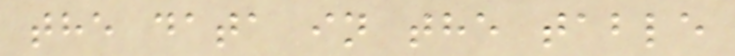the data in the table
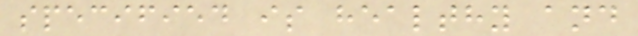specified is healthy and
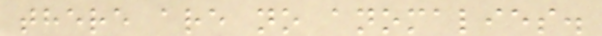there are no anomalies.
